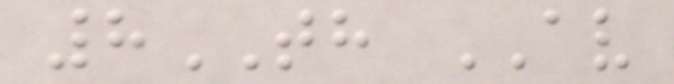8TH AV
